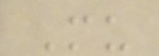Mu
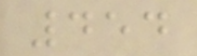454
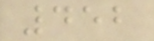452
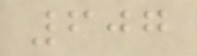607
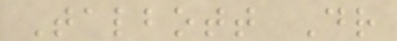Talbott Dr
